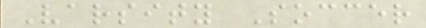Varsity Soccer
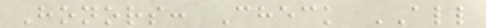Honors: Check ALL
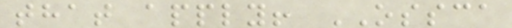that apply! OSSCA
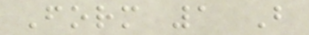Form 1 B
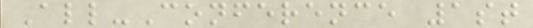All-Conference 1st
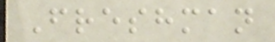Freshman
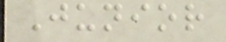Junior
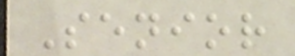Senior
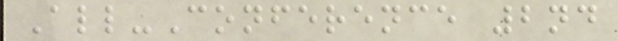All-Conference 2nd
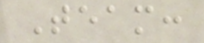Team:
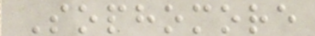Sophomore
